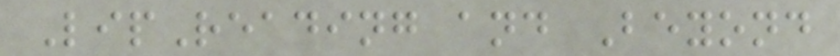LipReading and Beyond
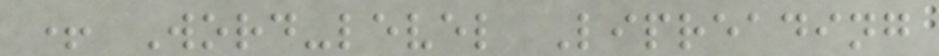+ Word-level Lipreading
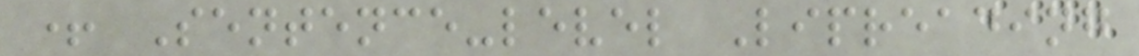+ Sentence-level Lipreading
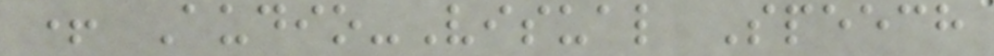+ Audio-Visual Speech
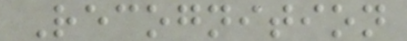Recognition
